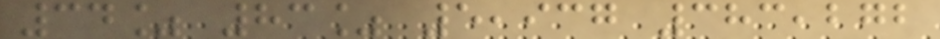34% 83% 5,937 383,272
